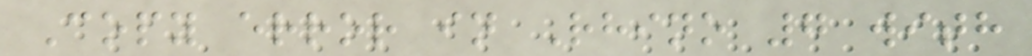Copy error in Rhino 7 with
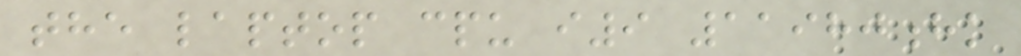the laptop cpu i9 11980hk
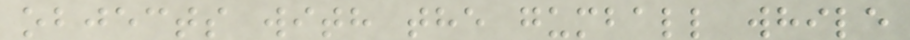objects with the gumball while
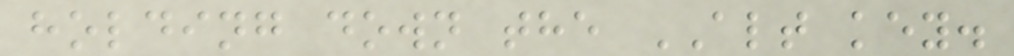holding down the ALT key.
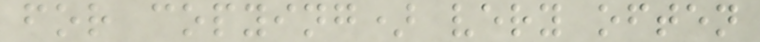for copying) very often
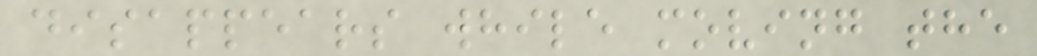disappears while moving the
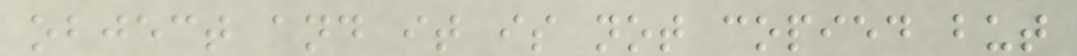object and it is not copied but
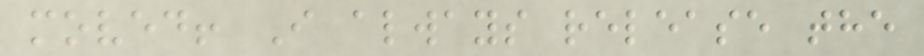moved! I always release the
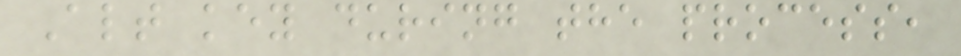Alt key during the process,
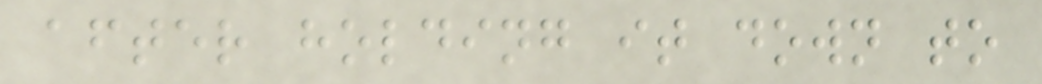after holding it down to
